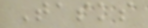Tasks
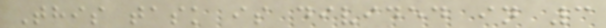This task is divided in 3
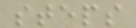steps
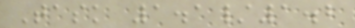Task 1.1/1.2
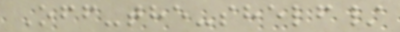Off-the-shelf/
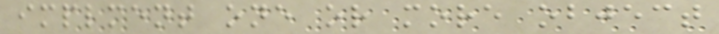implment one or more object
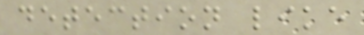detection like
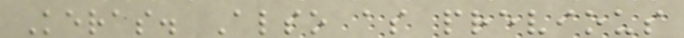Keras. Also as previous
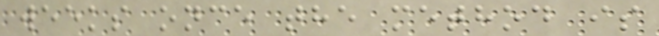weeks once the method is
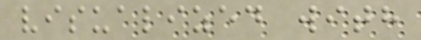visualized with
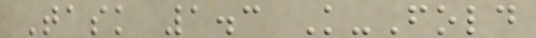Task 1.3 K-Fold
